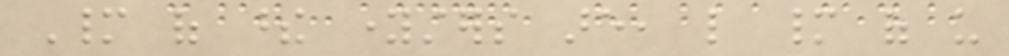Many of these youngsters are, like many of us
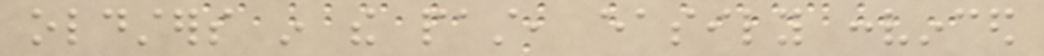oldsters in the past, easily convinced
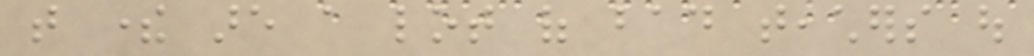that there are a lot of bad teachers out
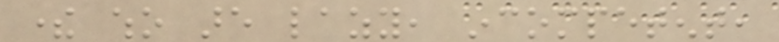there who are lazy, incompetent,
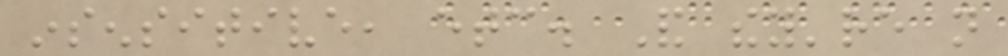insensitive, etc. And they're not
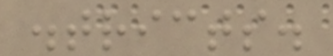districts.
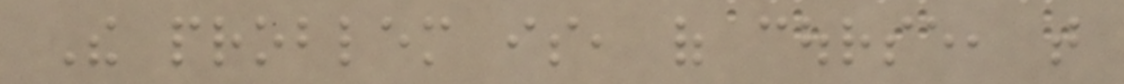The problem is, of course, that
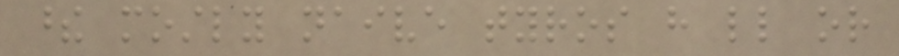these mostly naive tyros have little or
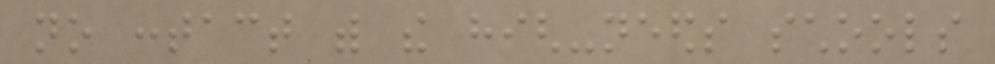no contact with the high-needs schools
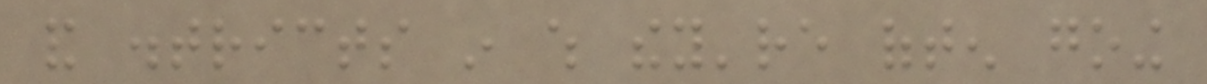and districts in which they're often going
